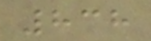838
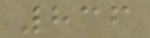836
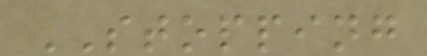STOPPING
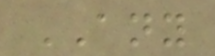ANY
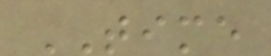TIME
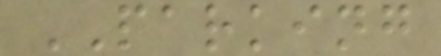PARKING
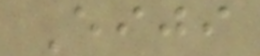Eiji
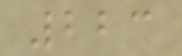223
